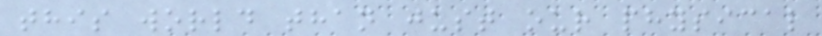this world than just our physical
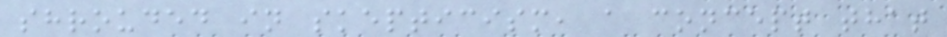shrouded in skepticism, a concept that
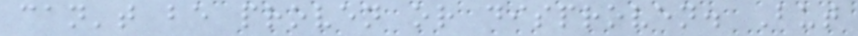can't be proven or disproven. But
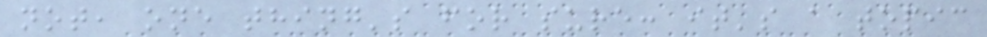not, one thing's for sure: it's a topic
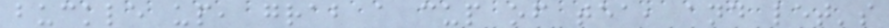buckle up, grab a cup of tea, and let's
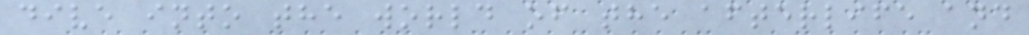dive into the world of the afterlife and
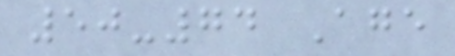50-74 Age
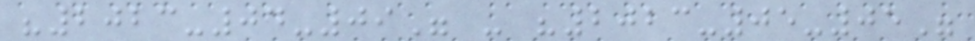"2023-04-09" - "2023-05-05"
